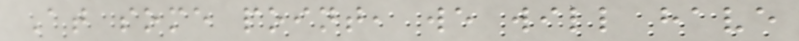At some point, we will have
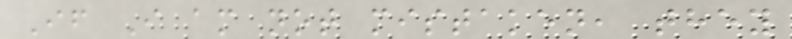If I am not mistaken, they
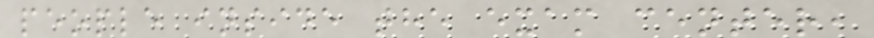people inside the exam center,
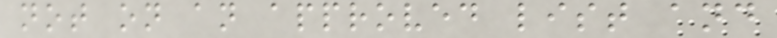not on an approved list and
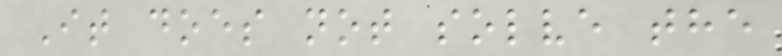It does not solve the
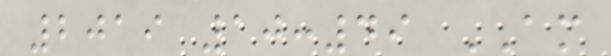2019 10:49 AM
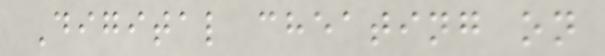Digital cheating on
